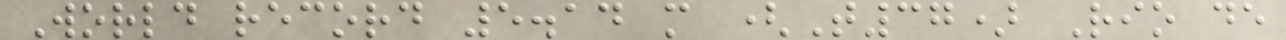World record 5.14 m (T37) Rio de
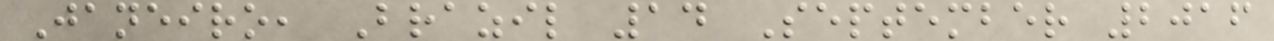Janeiro, Brazil 14 September 2016
